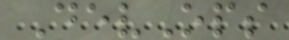DevOps
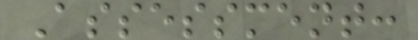Assessment:
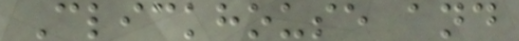Clickhouse and
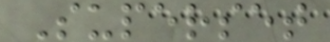Superset
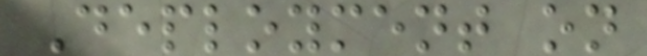Deployment on
